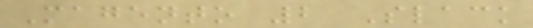Magento 2 Slack
